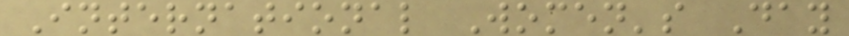International Women's Day
